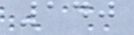140
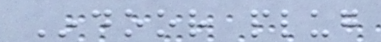Indoor plug
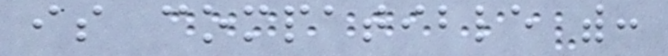is compatible with:
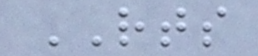RTS
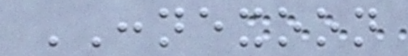CONNEXOON
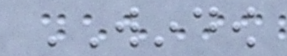WINDOW
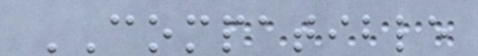COMPATIBLE
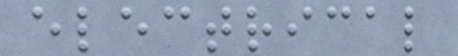electrical
